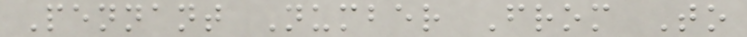Pennant Number From To
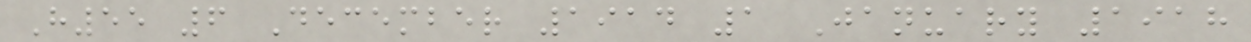H55 6 December 1914 1 January 1918
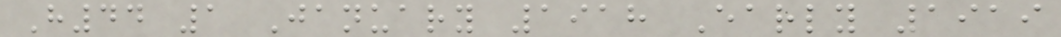H44 1 January 1918 Early 1919
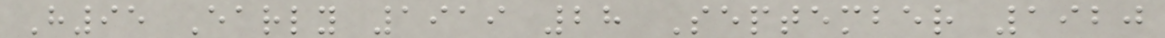H95 Early 1919 28 September 1920
